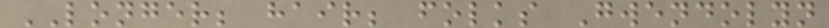LONGER; hair; folks Gwendolyn
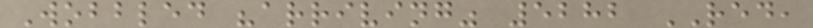Wobbled "arriving" 5282 RED,
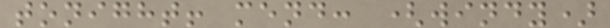tonight! mend: (windy)
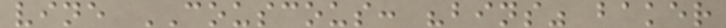vine COUSCOUS: "bins" baker
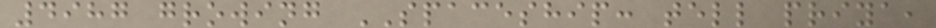4987 growing SPACESHIP: tell priya,
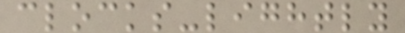clocks-lightly
